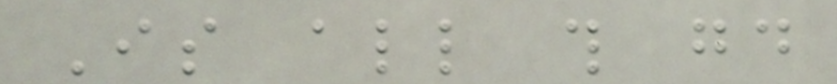Is all this good
